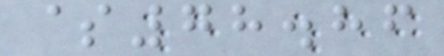$78.86
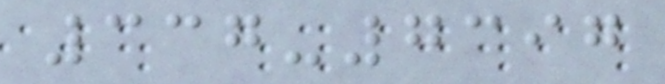337-7397
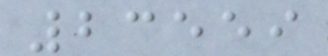23559
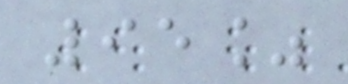95%
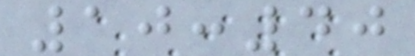10:40
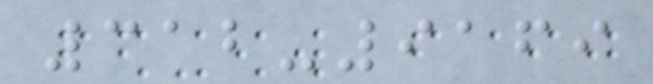312-9169
